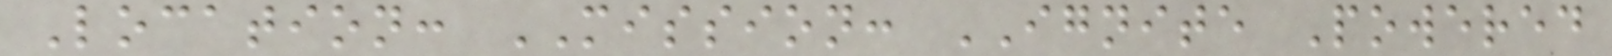Location: MISSION: IGNITE Powered
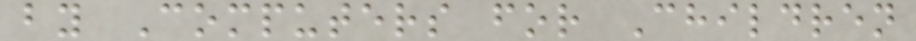by Computers for Children
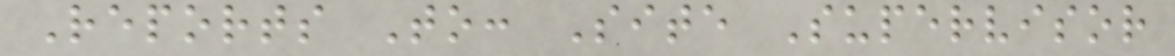Reports To: Site Supervisor
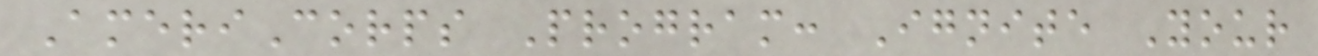AmeriCorps Program: Ignite Your
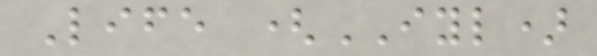Life (IYL)
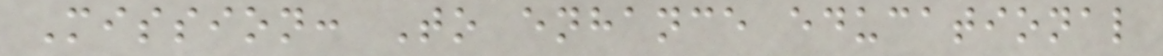Mission: To enhance educational
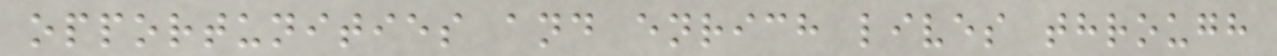opportunities and enrich lives through
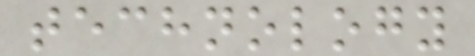technology
